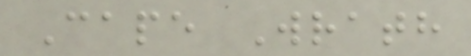Cape Wrath
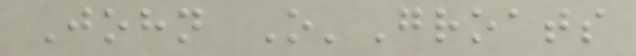John O'Groats
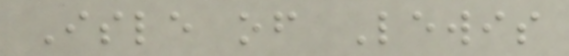Isle of Lewis
